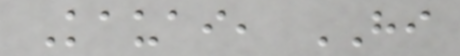Kauai, HI
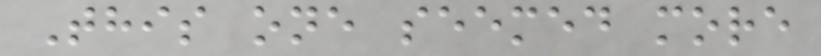This one seemed more
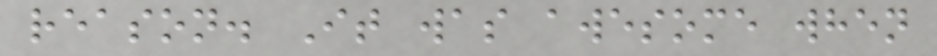reason. It was awesome when
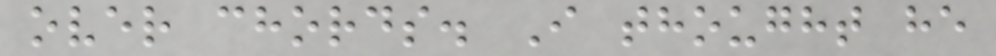over chords. I thought he
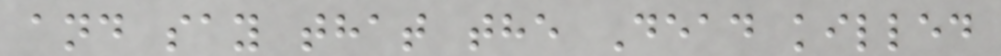and say that the Dead killed
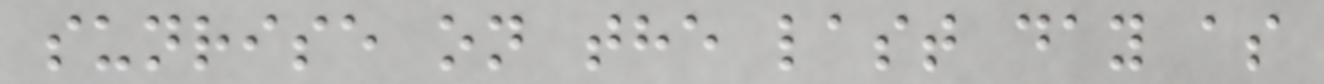sunrise on the last day as
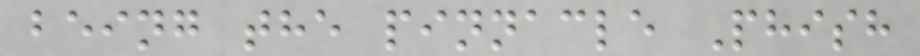being the pinnacle Phish
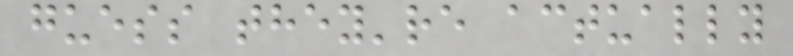guess they're actually
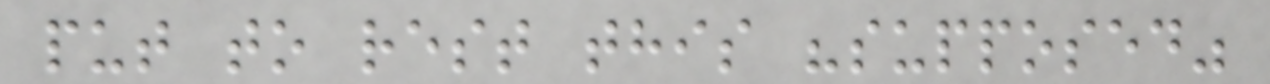put to rest this "supposed"
